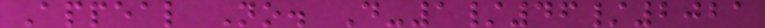Appeal No. D-1/46/2021
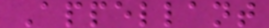Appellant
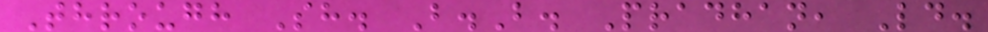Through Sh. B.B. Pradhan, Ld.
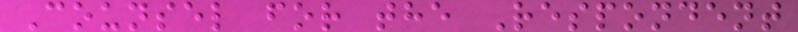Counsel for the Respondent
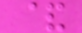&
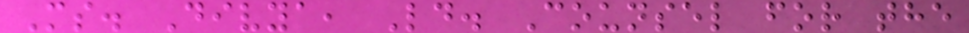Ms. Divya, Ld. Counsel for the
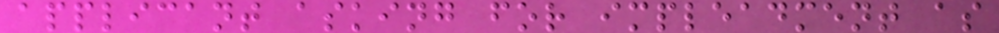applicant asking for impleadment as
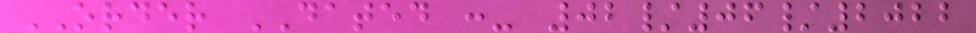ORDER DATED :- 02/06/2022
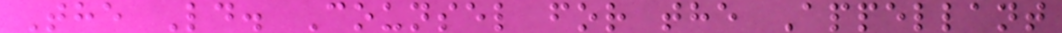The Ld. Counsel for the Appellant
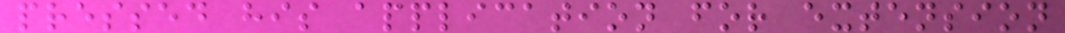pressed his application for extension
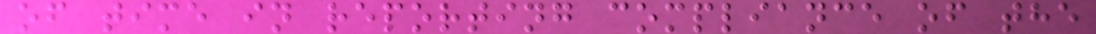of time in reporting compliance of the
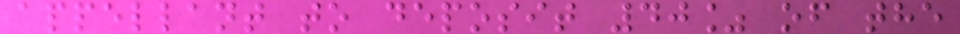appellant to deposit 40% of the
